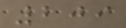209
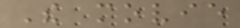The movie
